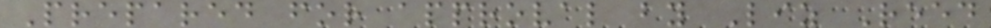Prepared for approval by Liz Reed
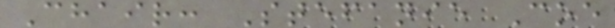Chair: Stefanie Coe
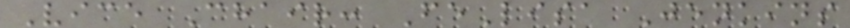Vice Chair: FeLisa Jenkins
